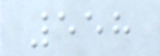558
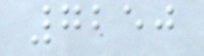7250
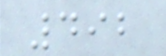492
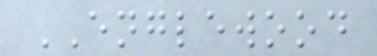ENGLEWOOD
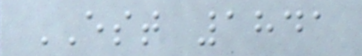EST 1841
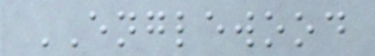ENGLEWOOD
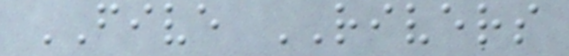FIVE RIVERS
